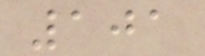101
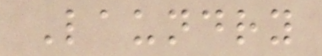Laundry
